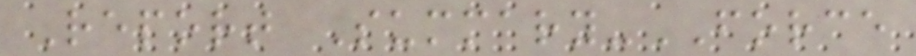Report Summary-FORCE
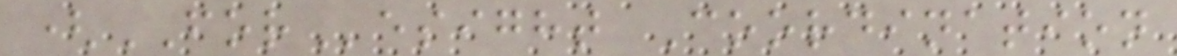(FOResight Coordination
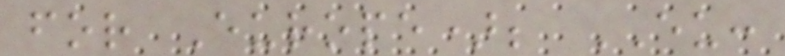for Europe); EU:
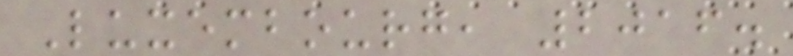Luxembourg, 2016.
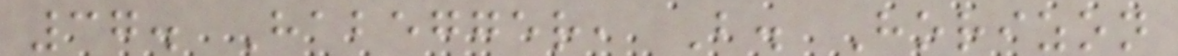37. Habegger, B. Horizon
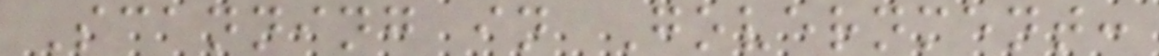Scanning in Government:
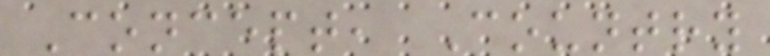Concept, Country
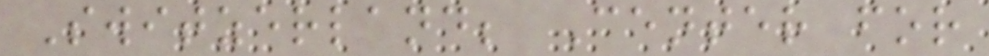Switzerland; Center for
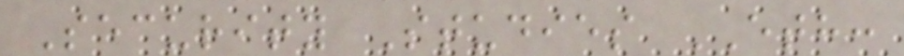Security Studies ETH:
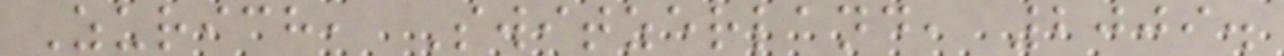Zurich, Switzerland, 2009.
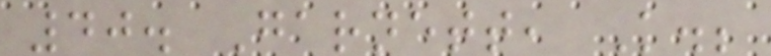40. Garnett, K.;
